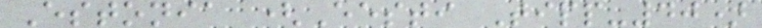Estonia (Eesti Tipp-40)
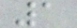1
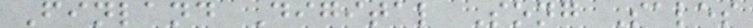Finland Digital Song Sales
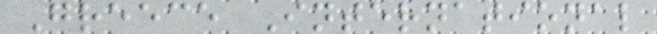Greece International
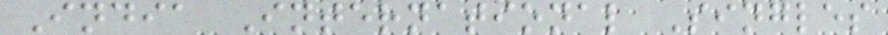India International Singles
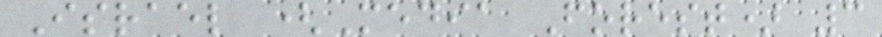Israel (Media Forest) 3
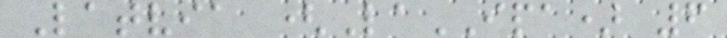Latvia (LaIPA) 6
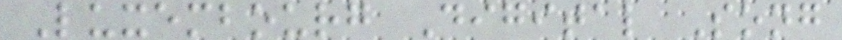Luxembourg Digital Song
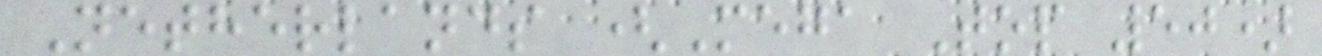Netherlands (Mega Top 50)
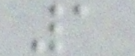1
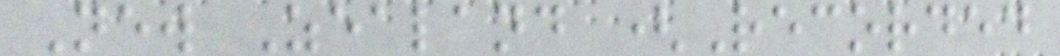New Zealand (Recorded
